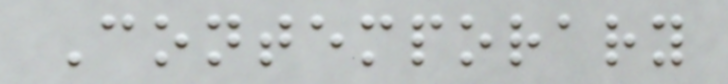Contemporary
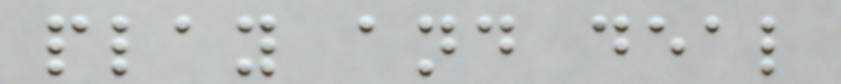play and deal
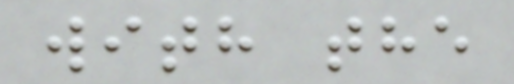with the
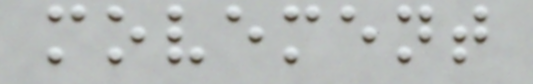movement
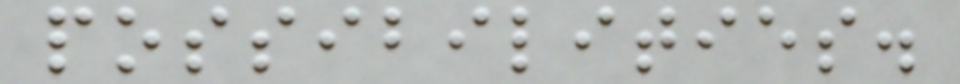possibilities.
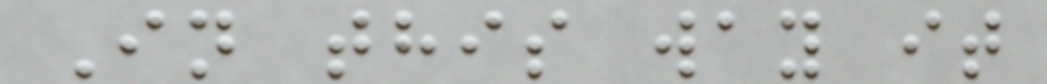In this way it
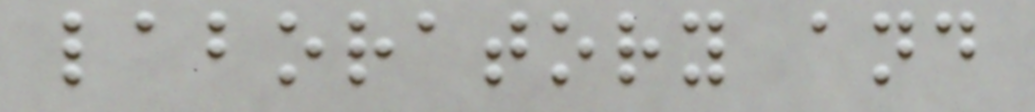laboratory and
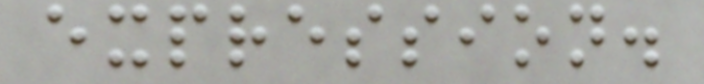expression.
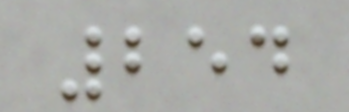254
